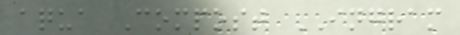aqua Compost INGRAM
